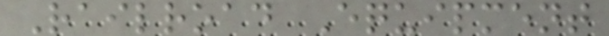Railroad Equipment
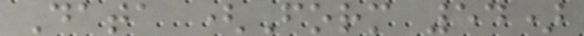Data (Form 54)
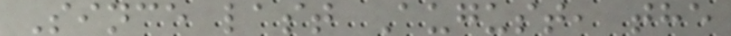Since last August, the
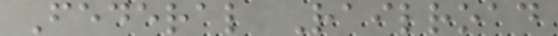Federal Railroad
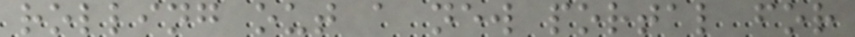rolling out a new portal for
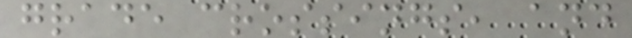grade crossings, and
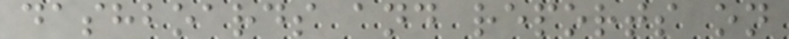dashboards and reports on
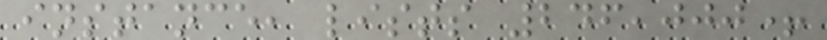instance, lists 246,000+
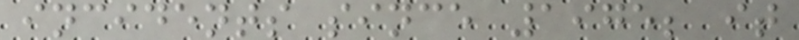incidents since 1975; it
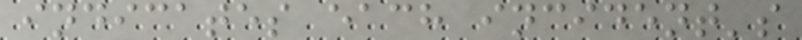indicates each incident's
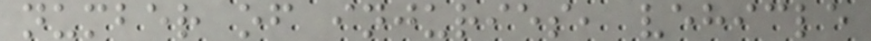number of injuries, vehicle
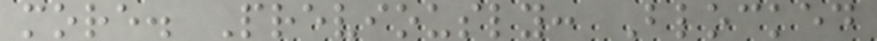more. Previously: Blocked
